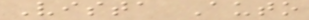Vista Auto
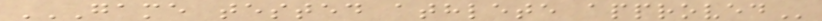GAME TESTED ATHLETE APPROVED
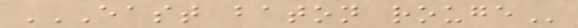EAST BATON ROUGE
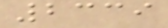2339
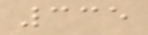335
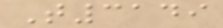T3149
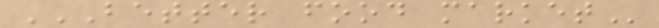BETTER FOOD MARKET
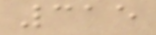315
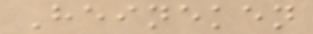Heineken
